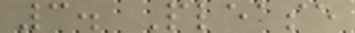3. Please
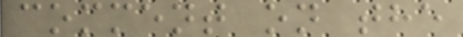comment on the
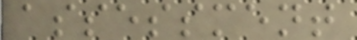assessment
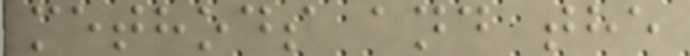methods and the
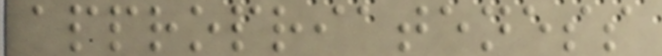appropriateness
